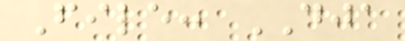File: DJA
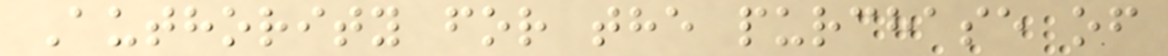Authority for the purchase of
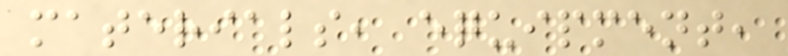materials, equipment,
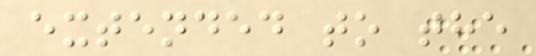extended to the
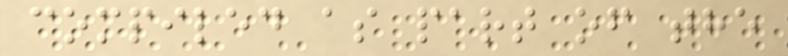compiled as part of the
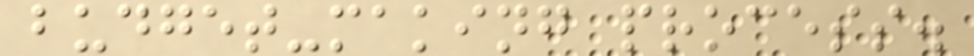budget-making process.
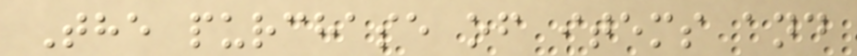The purchase of items and
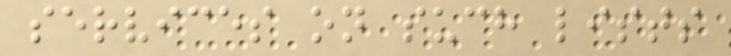services on such lists
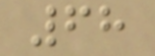68
